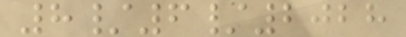8/6/2028
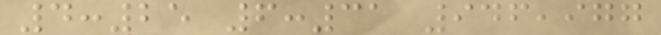4:25 6:31 946,977
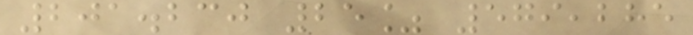201.230 25% 579,285
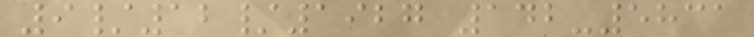9/12/1927 142-5831
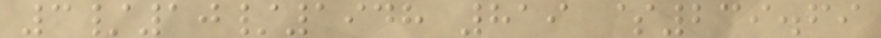3/10/1948 819 $239.69
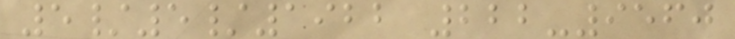5/5/1922 222-9560
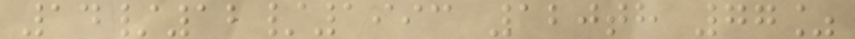14/12/1993 120th 77%
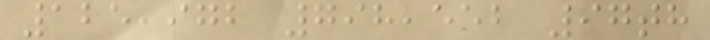125,972 798,552 97th
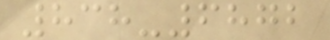838-6872
